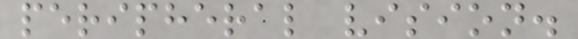peripheral vision.
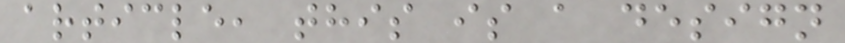article, this is a design
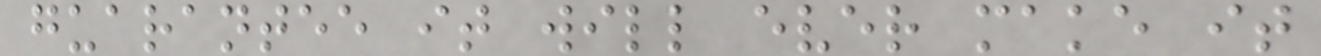guarantee it will ever make it
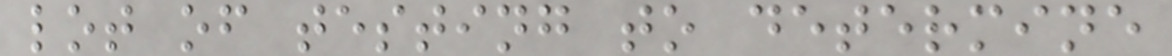lot of testing to determine
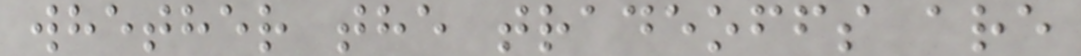whether the tradeoffs are
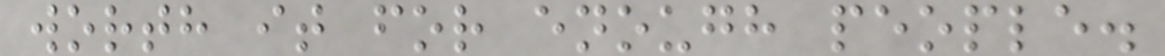worth it for enough people.
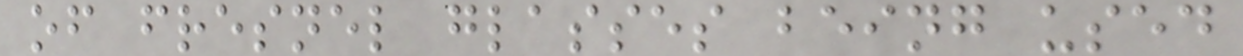of fresnel glasses being used
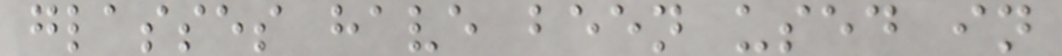glasses have been used in
